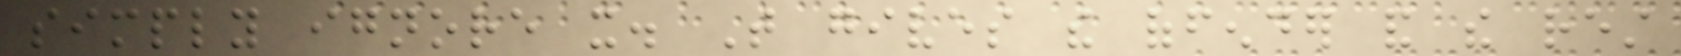simply ignore it. That gives the offender and the rest
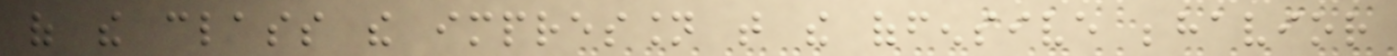of the class the impression that the offensive behavior
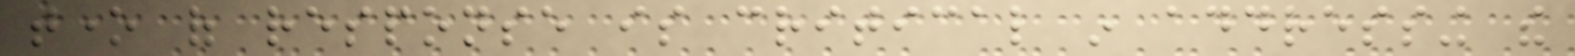tone of response is critical in addressing the
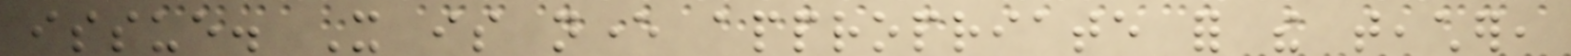issue. It is never appropriate for the teacher,
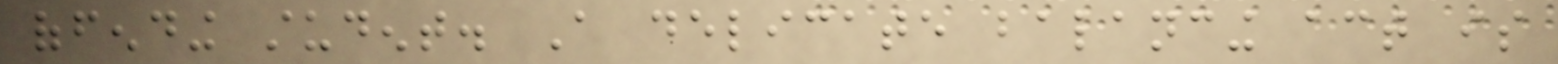offending student. A delicate balancing act is
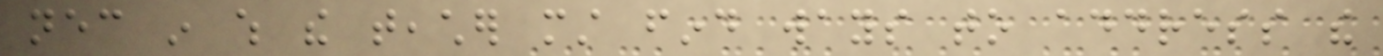necessary in which the teacher must find ways to address the
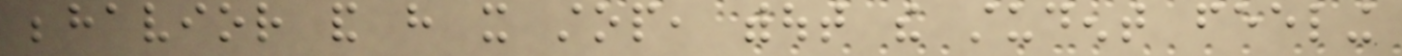behavior and have it stop, without the student feeling
